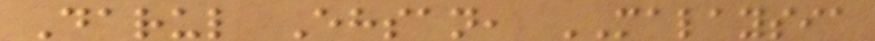Darul Ehsan, MALAYSIA
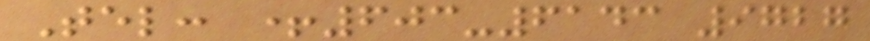Tel: +603-6143 9727
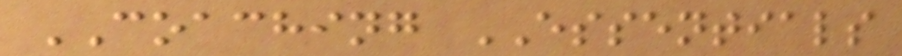COACHING ESSENTIALS
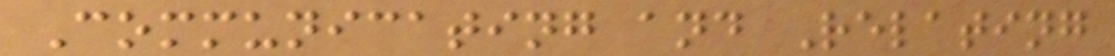Communicating and Relating
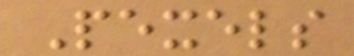Pexels
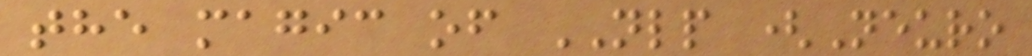the magic of NLP (Neuro
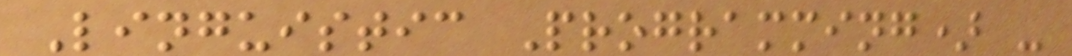Linguistic Programming) -
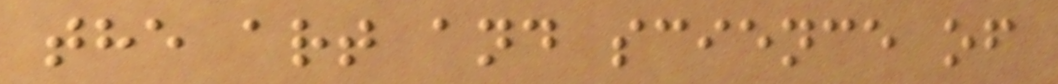the art and science of
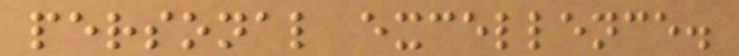personal excellence.
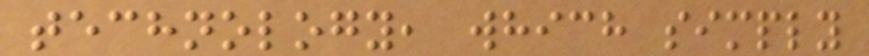technology, which simply
